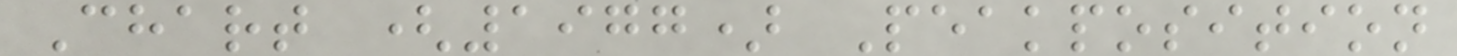Chart (1977) Peakposition
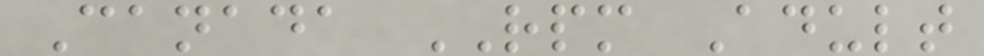Canada RPM Adult
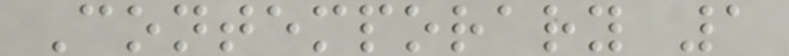Contemporary 1
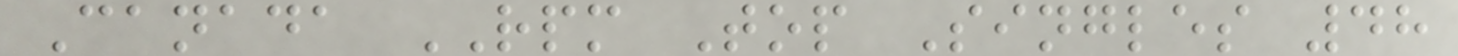Canada RPM Top Singles 48
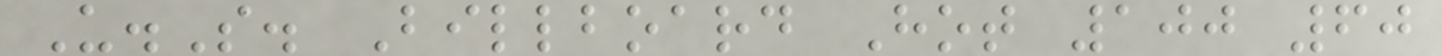U.S. Billboard Hot 100 60
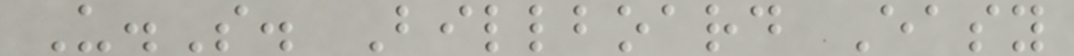U.S. Billboard Easy
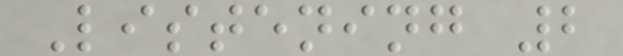Listening 2
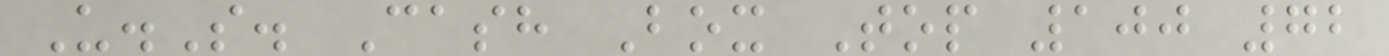U.S. Cash Box Top 100 72
